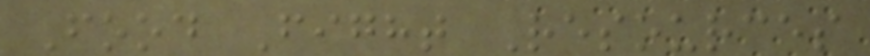Food Fight Resources
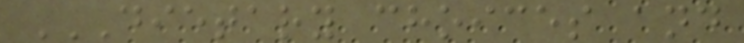DIETARY CHOICES AND
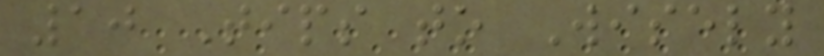10 Tips to Wisely
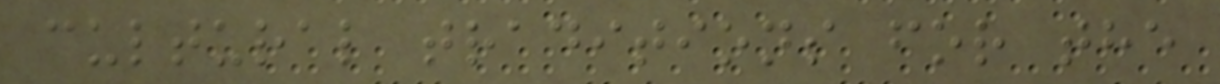cultural traditions for the
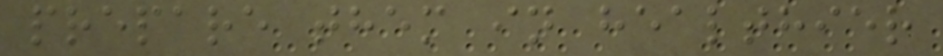prepare them in healthier
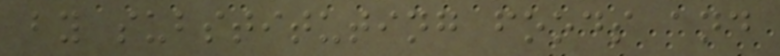by substituting foods and
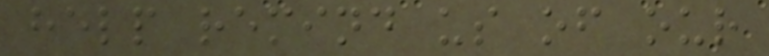help remind us of our
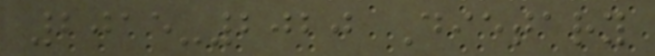2015-2020 Dietary
